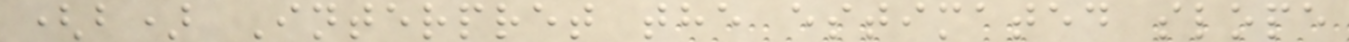(b) Interpret the estimated slope
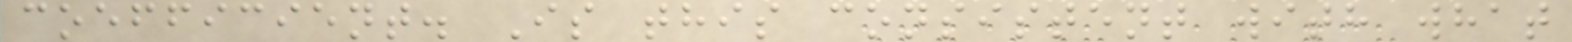coefficient. Is this consistent with what
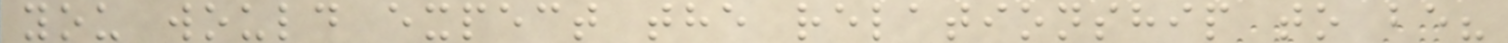you would expect the relationship to be?
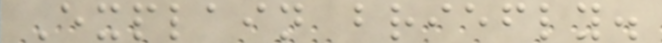Explain briefly.
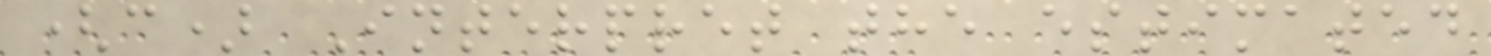(c) Interpret the estimated
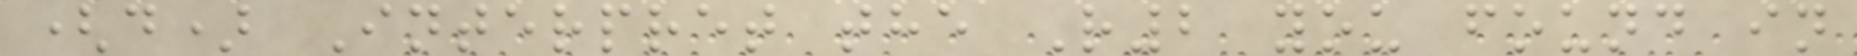(d) Interpret the R2 you found in
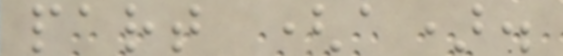part (a).
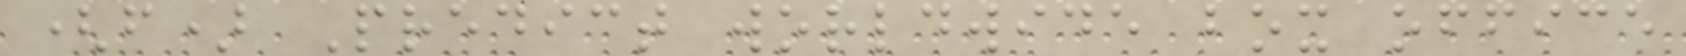(f) Predict worldwide box office
